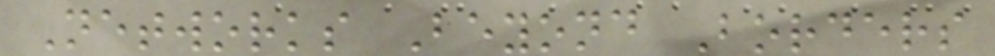Networks Beyond Borders
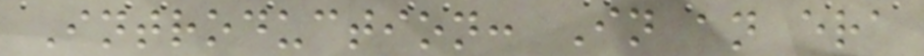Introduction: In an era
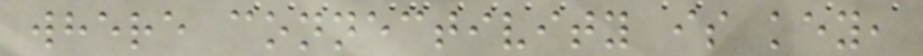where connectivity is key,
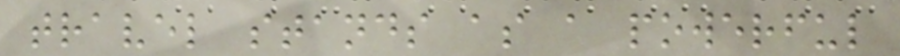travel stands as a powerful
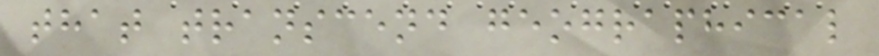that transcend geographical
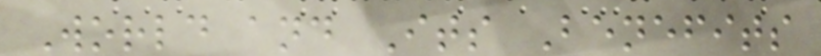World and Its Benefits
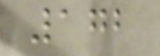172
